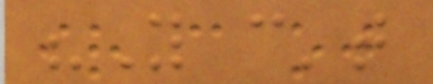"You can't
